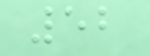52
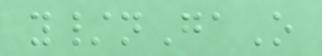y/nGaO
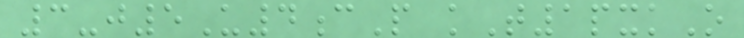3-j5U4cP kT1pxkO
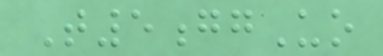T5ggUo
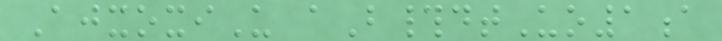AjxoxiU aB#dtUo1a
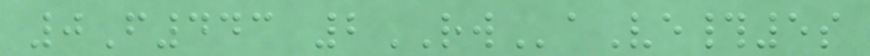0F443 2RWaVe#5s
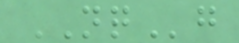NQg
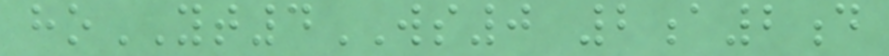hoYT4WS0 2a2d
